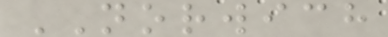NORWICH
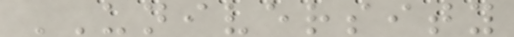UNIVERSITY
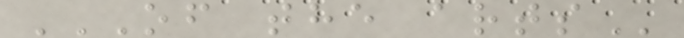OF THE ARTS
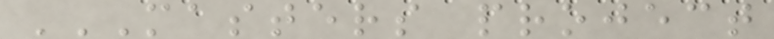MASTERS PROJECT
